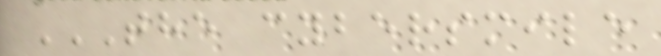THE CYBERSMILE
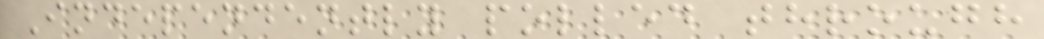Independently polled through
